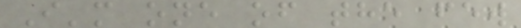I'm one of the few
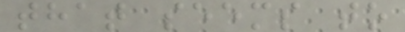that seems to
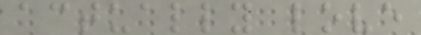actually love
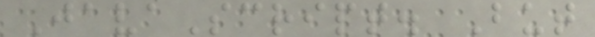JavaScript. But
